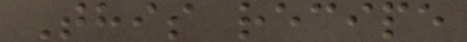This recipe
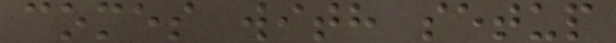comes with setup
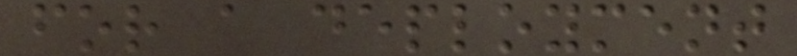for a deployment
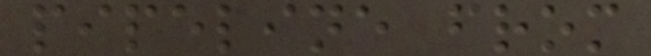pipeline from
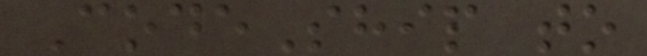CodeShip to
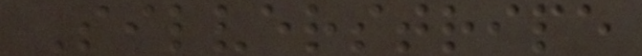Silverstripe
